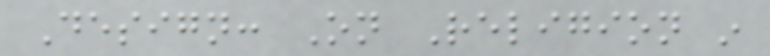Design: On Religion in
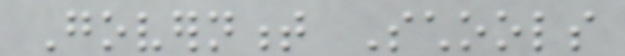Government Schools
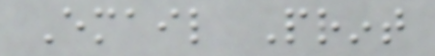Email Print
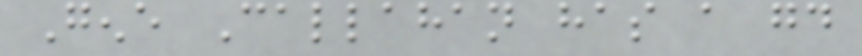Gene Callahan has a good
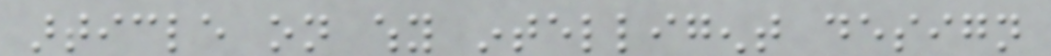article on why intelligent design
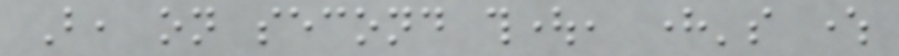But, on second thought, here's where
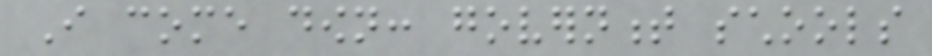I come down: government schools
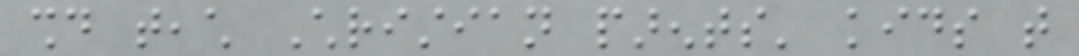should teach Christian parents' kids that
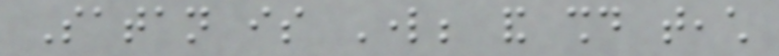Satan is Lord; and should teach
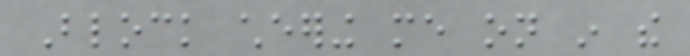Block cheering me on in the
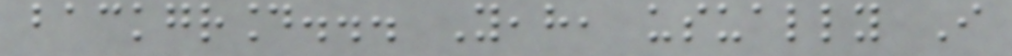background... Yeah, usually I
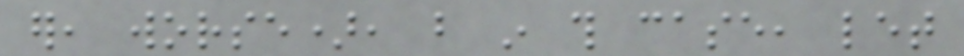er, worse), but in this case, let
